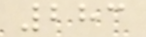283
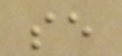se
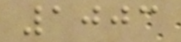1003
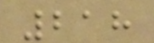218
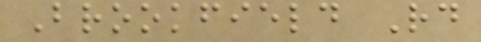Brookfield Rd
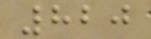820
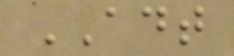ADT
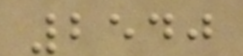2540
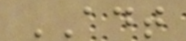ADT
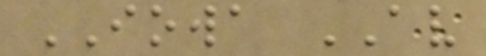IOWA AV
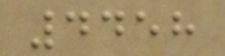4458
